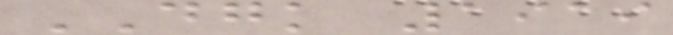DGK 1919
